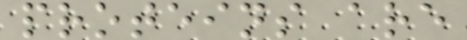proteins are
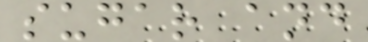sugar and
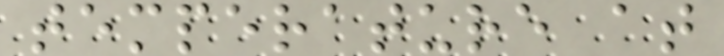temperature at
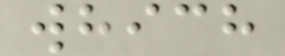which
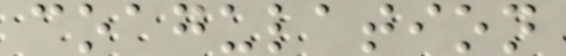coagulation
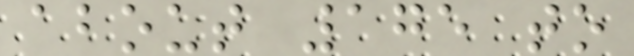about 175 to
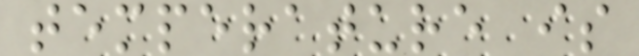temperature is
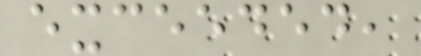exceeded,
